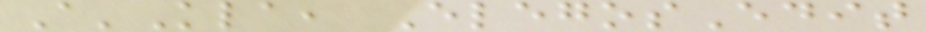A'Kla, ElegosEdit
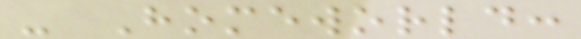- Homeworld:
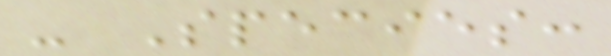- Species:
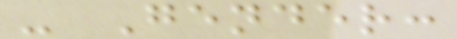- Gender:
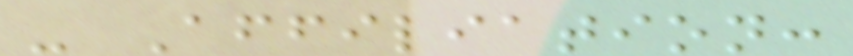- Affiliation:
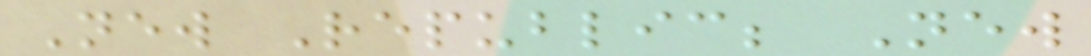New Republic; New
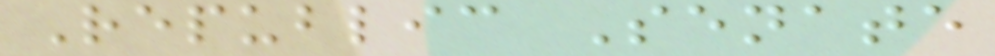Republic Senate
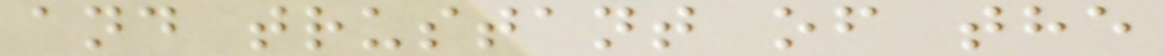and trustant of the
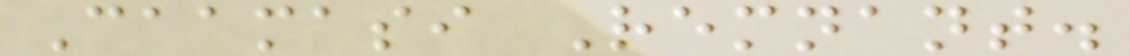Caamasi Remnant.
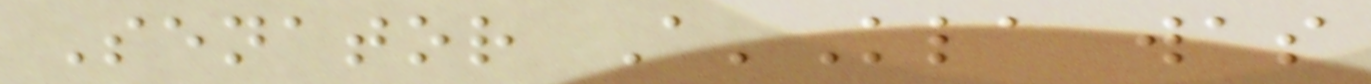Senator A'Kla was
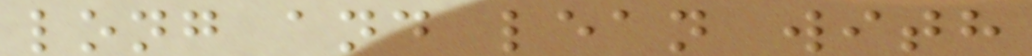long and lean with
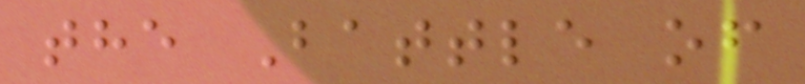the Battle of
